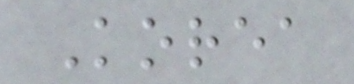Korea
